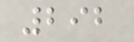292
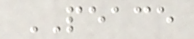PEACE
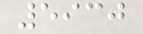5930
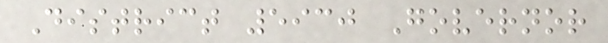District 5930 Governor
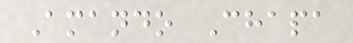Amando Chapa
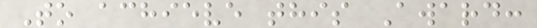To achieve this Award:
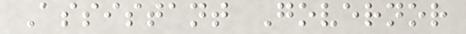Assistant Governor
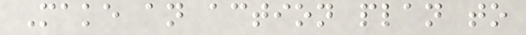Make an action plan to
